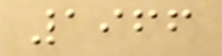1966
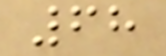68
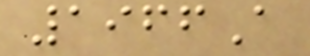1966A
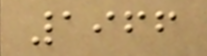1966
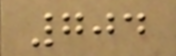704
